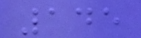145
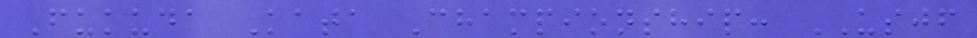Fukuda Kata Championship: USJF
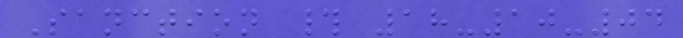Sanction # 18-10-04
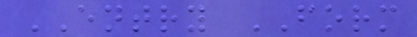ENTRY FORM
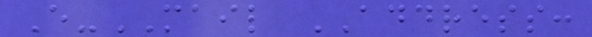E-MAIL ADDRESS:
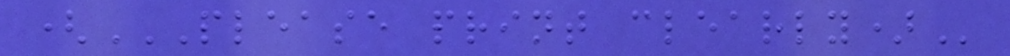(PLEASE PRINT CLEARLY)
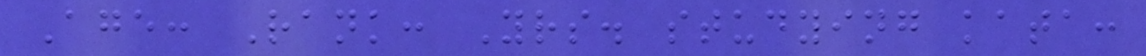Age: Rank: Yrs. studying kata:
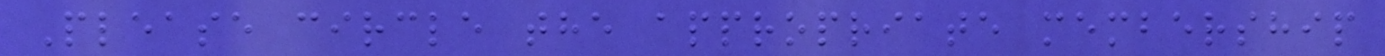Please circle the appropriate membership
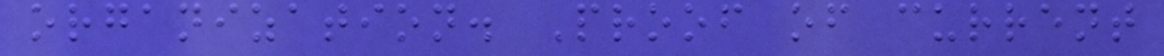organization. Proof of current
